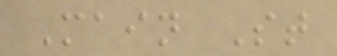Main St
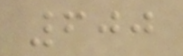600
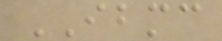IBMC
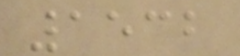1532
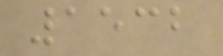1532
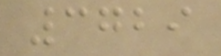3729
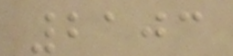2103
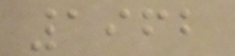1962
